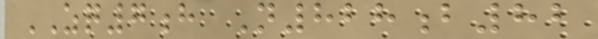ZQ7h N828b82
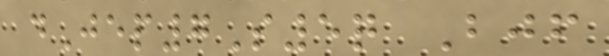dJep7S5q Bjf
